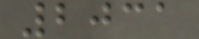2031
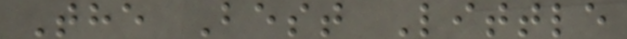The Best Little
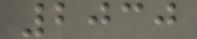2030
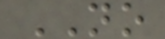NO
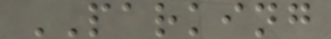PARKING
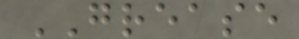GREASE
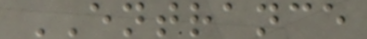ENTRANCE
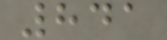841
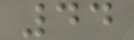44
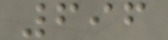696
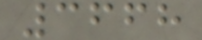3668
